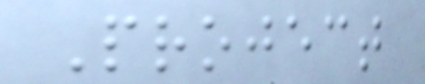Project
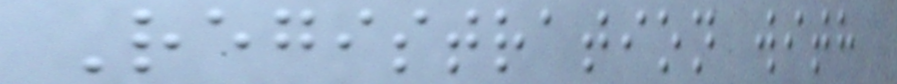Registration with
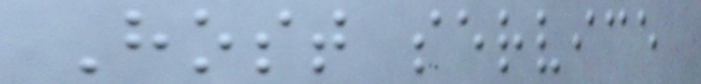Host service
